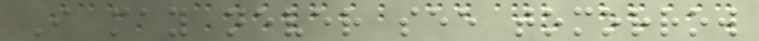I may never see tomorrow
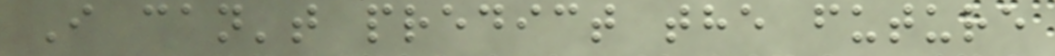I can't predict the future
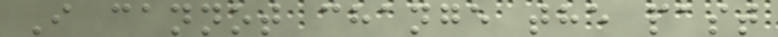I cannot change the past
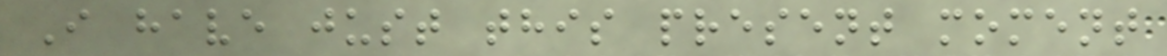I have just this present moment
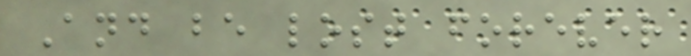And be lost forever
